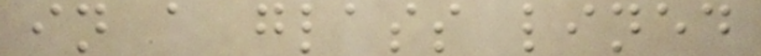in a glass lined
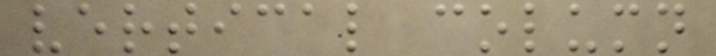vertical column
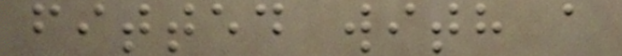fitted with a
